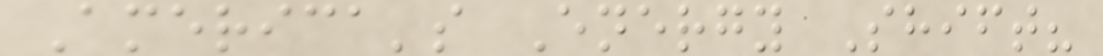America's Energy Shift?
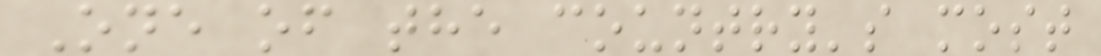One of the country's most
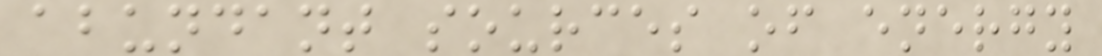abundant sources of energy
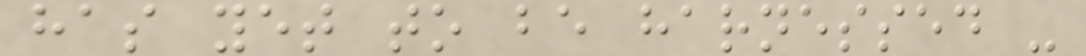has yet to be harnessed -
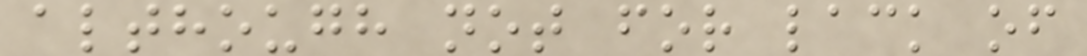although not for lack of
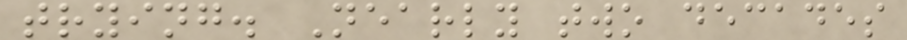trying. Nearly two decades
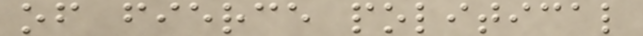of fierce political
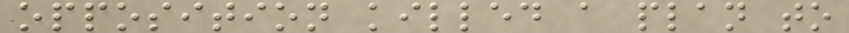opposition killed a plan to
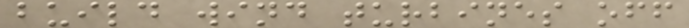build wind turbines off
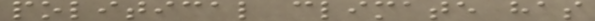political climate has
